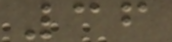36
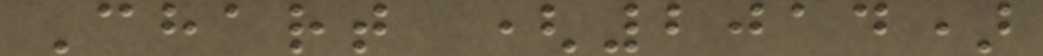Chart (2014)
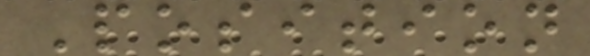Position
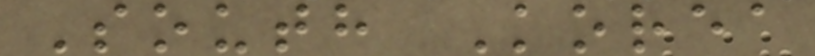South Korea
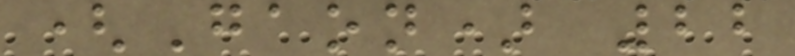(Gaon) 22
